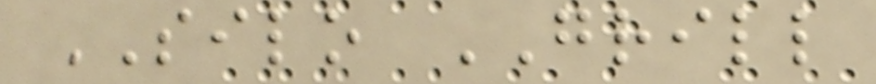SILO GRILL
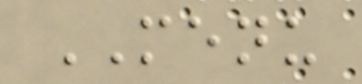MENU
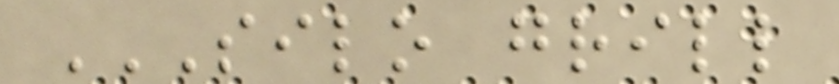SILO GRILL
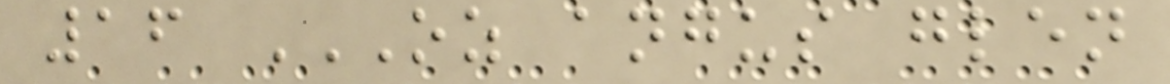16 OZ ANGUS GLEN
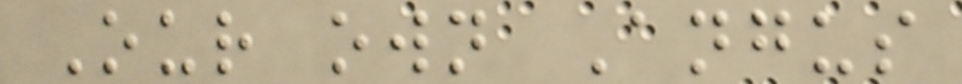Our own Angus
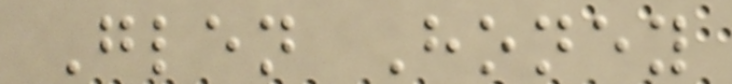Glen Honey
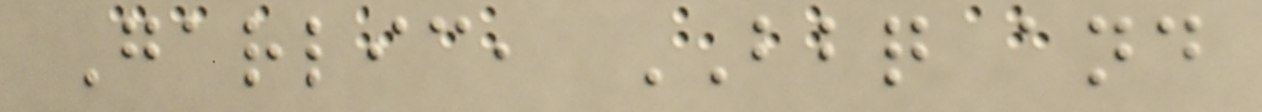Garlic, BBQ and
